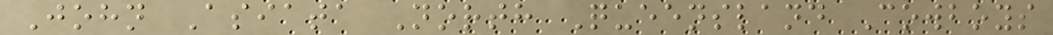John Asiata North Queensland Cowboys
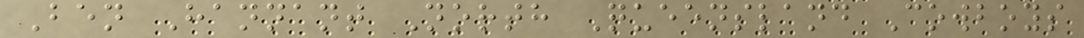Ben Hannant North Queensland Cowboys
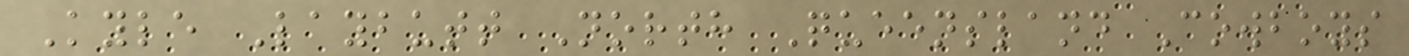Kyle Laybutt North Queensland Cowboys
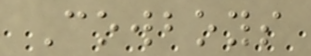Cowboys
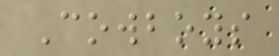Cowboys
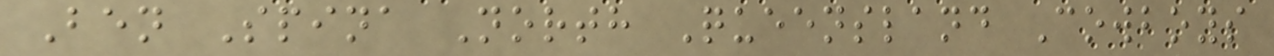Ben Spina North Queensland Cowboys
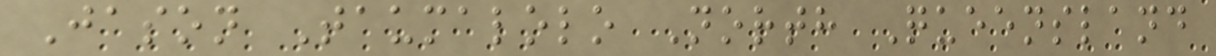Jason Taumalolo North Queensland
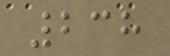238
